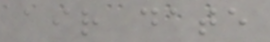air date
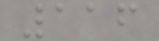116
